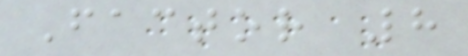Factor 8
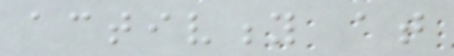activity at
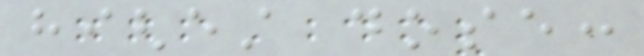highest dose:
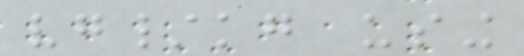vg/kg using
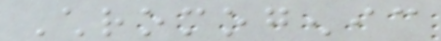Chromogenic
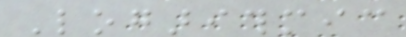Logarithmic
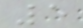5
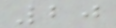20
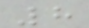8
